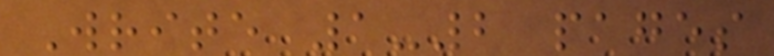Write 1-2 pages
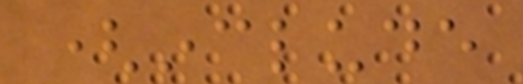(include
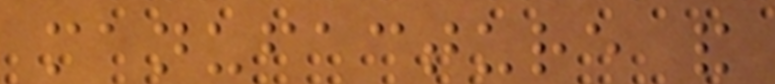manufacture and
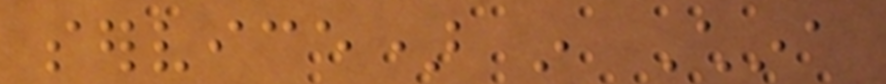service) in China
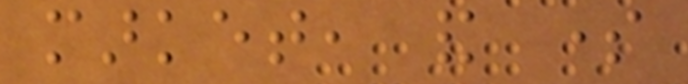market, and some
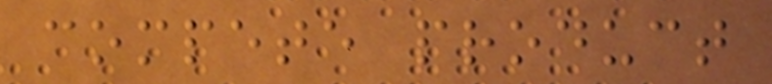compete product
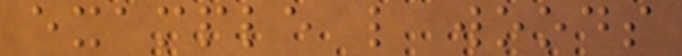example like woods
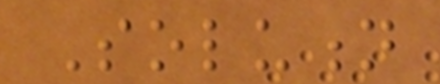Solution
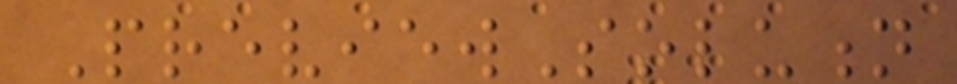PreviewSolution
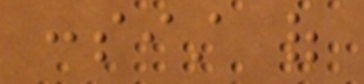consist of
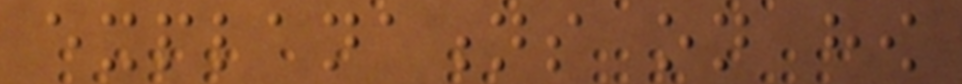explanations on how
